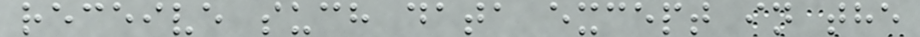receive such data except in the
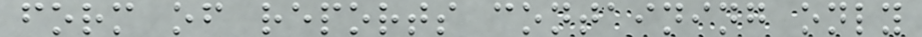form of reports containing only
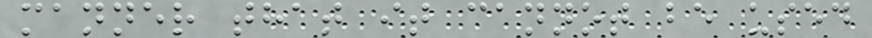manner that it cannot be used
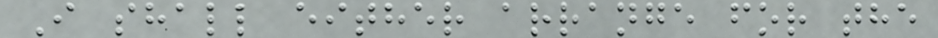I shall either arrange for the
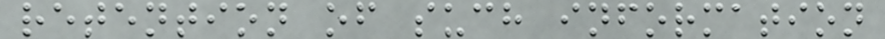retention of such information
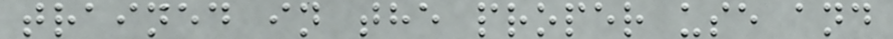trained in the proper use and
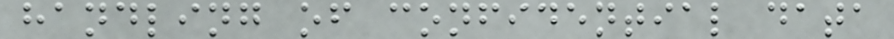handling of confidential data
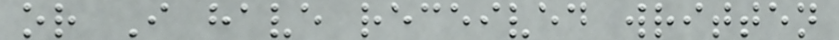or I have received written
